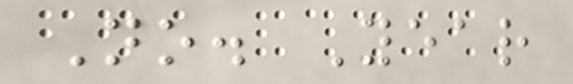No. Year
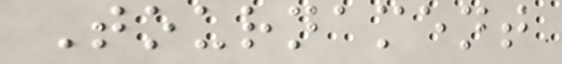Tournament
